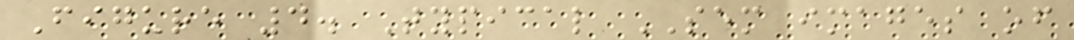Figure 4. Typical SEM images of
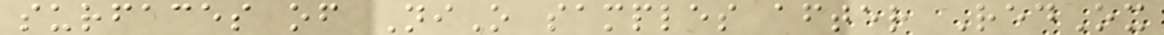surfaces of NiO samples after RedOx
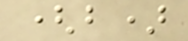(b)
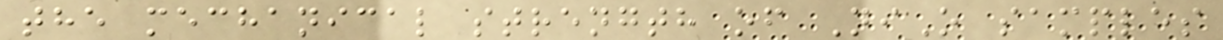the mechanical strength of NiO samples
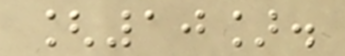[10].
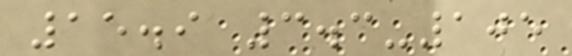15.9 3.3-105
